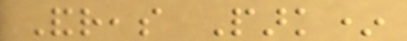Andreas Park*
